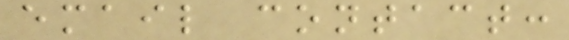email contact:
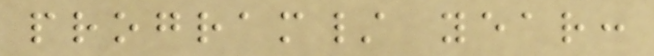program/ year:
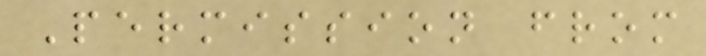Permission from
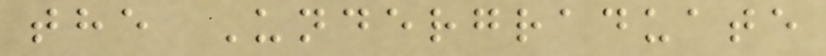the Undergraduate
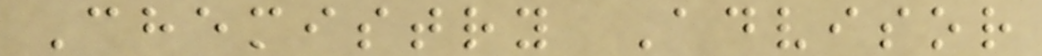Chemistry Advisor
